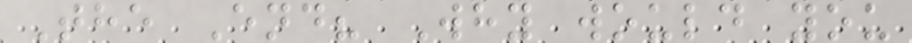The End? Why would you
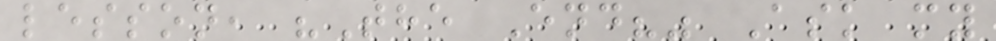lesson, "The End?" Ask my
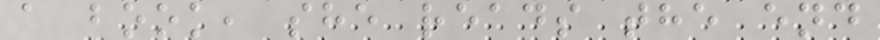a book, she reads the end
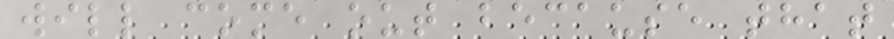will come out because that
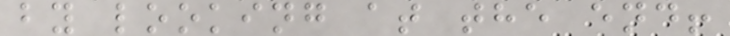by looking at the end!
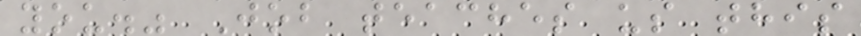you." Job teaches us this
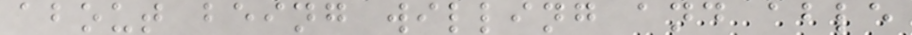about being willing and able
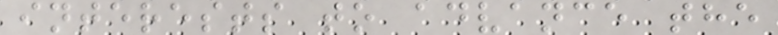interests to advance the
